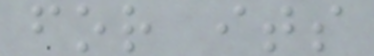for its
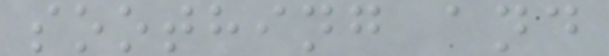soothing and
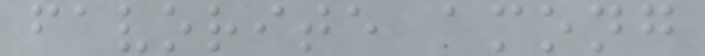favorite among
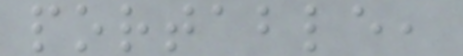portable,
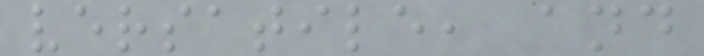versatile, and
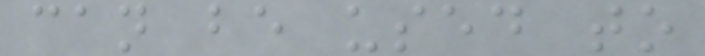can be used to
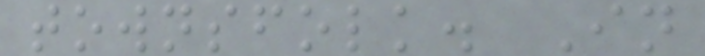townsfolk. In
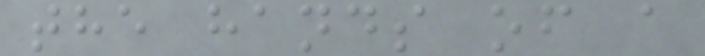the hands of a
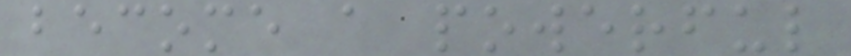become a powerful
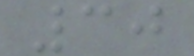30
